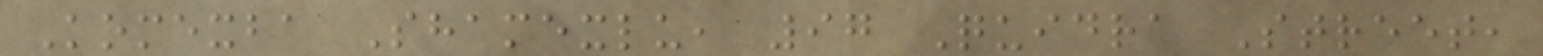Komexba Shamexlu, 97 Quidra Street,
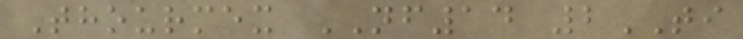Thourmex NF14 2TI
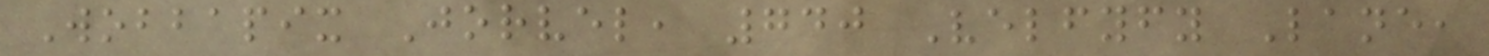Wobbapix Jorvel, 740 Velfyfy Lane,
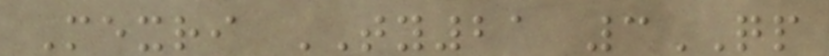Mexri TY21 3QP
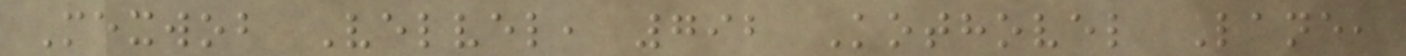Mexwob Velvel, 792 Kothovel Lane,
